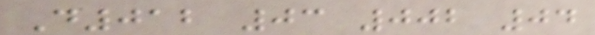D012 03 002 04
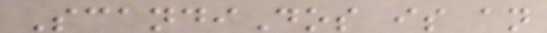ScandiDos is an
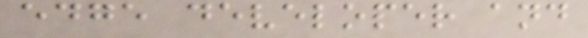edge developer and
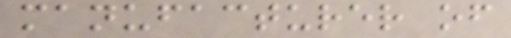manufacturer of
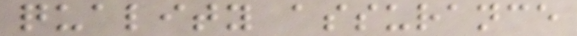quality assurance
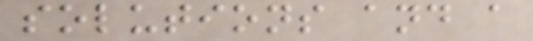solutions and a
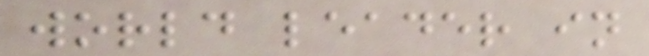world leader in
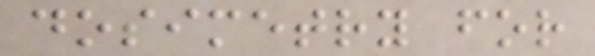dosimetry for
